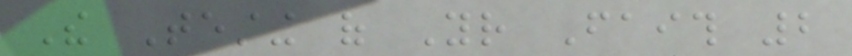The Testing of Your Faith 2
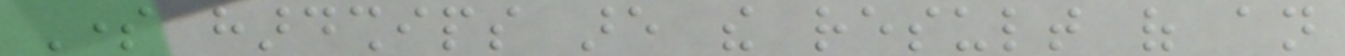Some hardships are the result of an
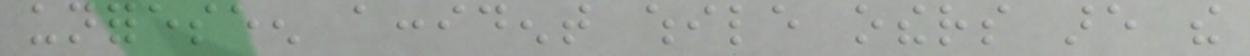unforeseen accident while others are the
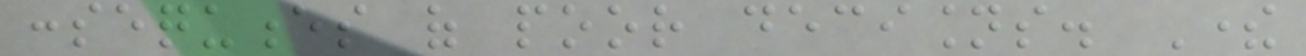consequences of poor decisions. There
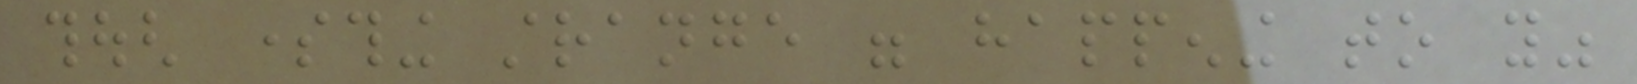though something strange were happening to you"
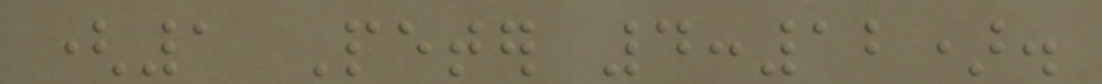(1 Peter 4:12).
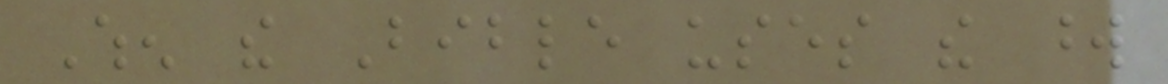When the Bible uses the word
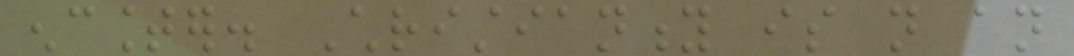encounter. Christianity is not an
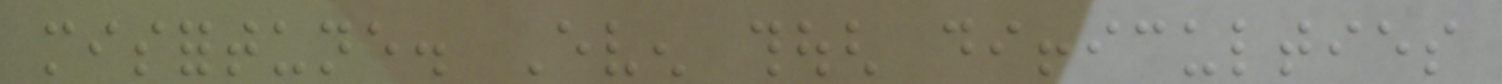misfortune. Even though difficulties
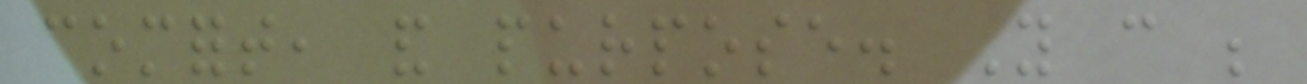comfort, and purpose. You can be
